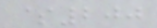$200
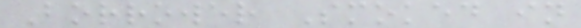Borrower Smoked in
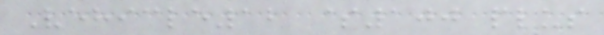Vehicle12 $100 plus
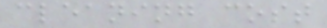cleaning cost
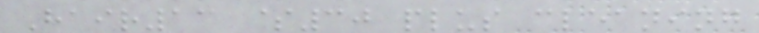Hair13 $30 plus cleaning
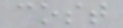cost
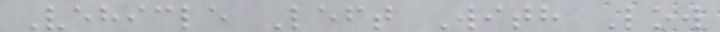Vehicle Left With Low
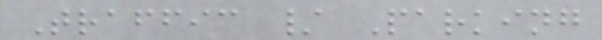Traffic / Parking
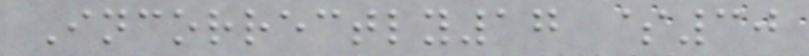Incorrectly17 $30
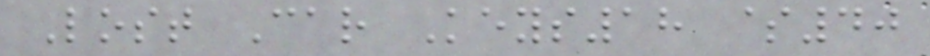Lost Car Keys18 $40
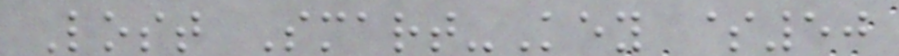Lost Smart-Key $50
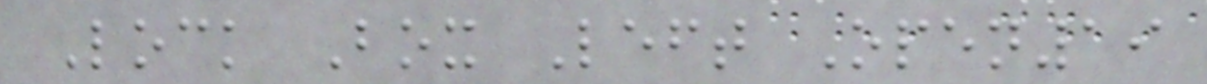Lock Box Left Open19
